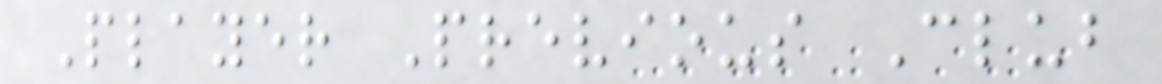Player Previous Club
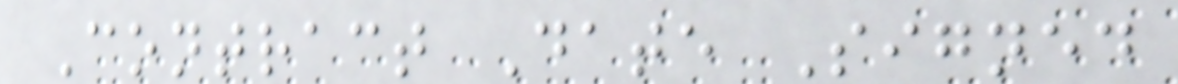Contract Date Signed
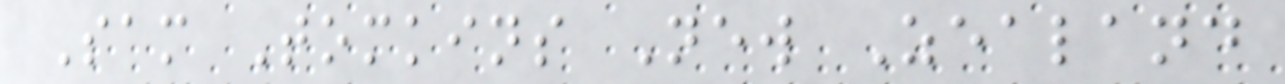Sam Tomkins New Zealand
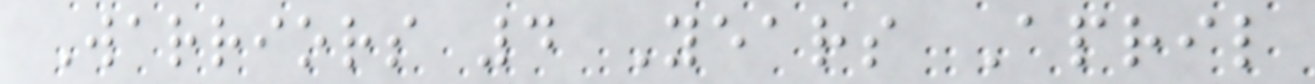Warriors 4 Years April
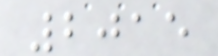2015
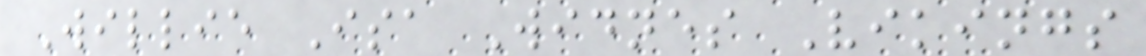Willie Isa Widnes Vikings
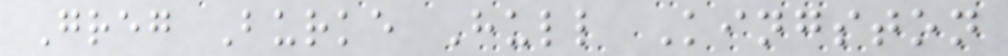Greg Burke Hull Kingston
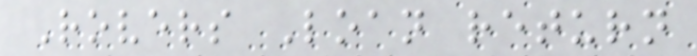Rovers Loan return
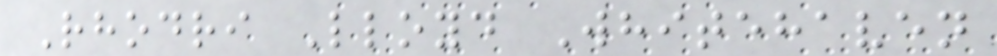Rhodri Lloyd Whitehaven
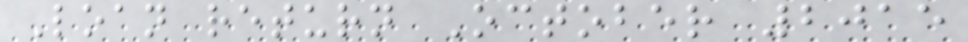Loan return October 2015
